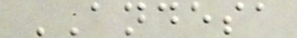ANDESA
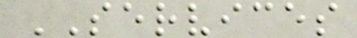SERVICES
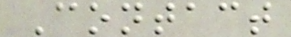Contact
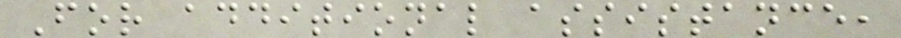For additional assistance,
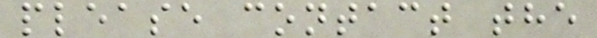please contact the
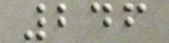246
